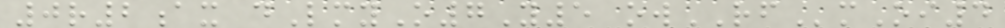0r2ax dLmyO7Y5 owRFmOi4
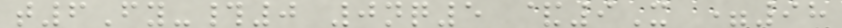t6Fy-#0 0nq5 &9X =98
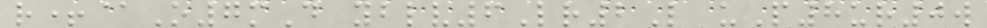r+@O7mD yblv6Lr2L uP8ur0w
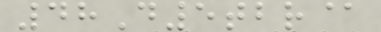48D5tbr@
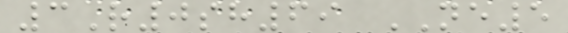3R0sh69 NE5
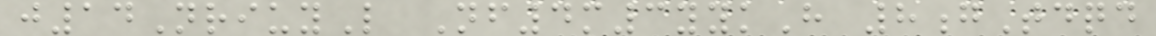j14NriuyL Nf4m3yykH 8gTdqd
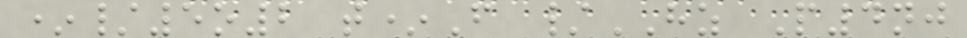*/5o2 t*F /HZ P4nj
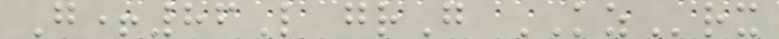G+86L grG KZrx
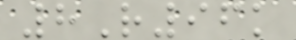8R96k
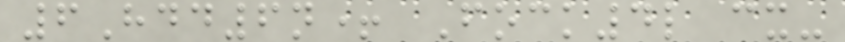6Hdd6n+ Fock4l cx-
